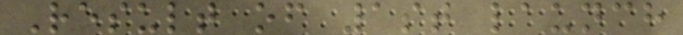Result of 1st launch
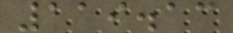119.13
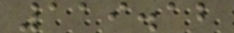119.12
